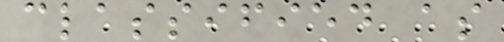classified as
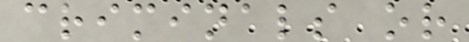criminals or
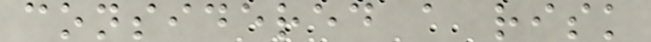considered a risk
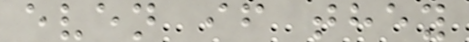even if they
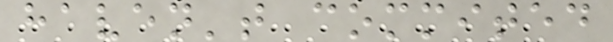haven't commited
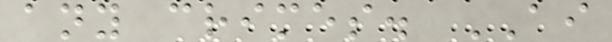any crimes. AI
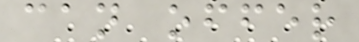can offer
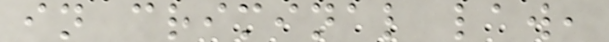in criminal law,
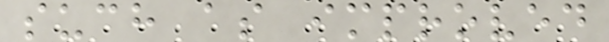such as improved
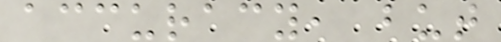accuracy, but
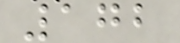172
